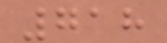718
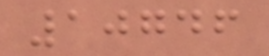10746
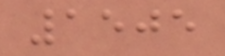1505
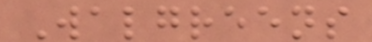Walgreens
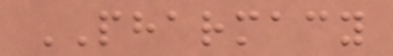PHARMACY
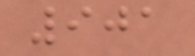901
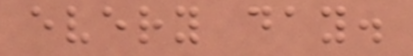every day.
